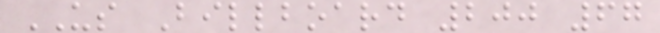US Billboard 200 67
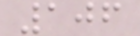106
